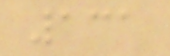131
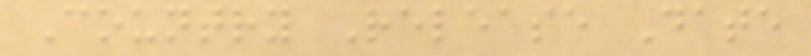Country Release Date
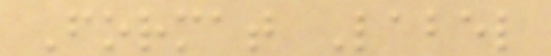Format Label
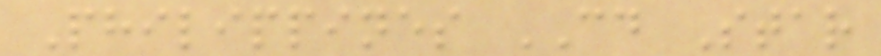Philippines CD Star
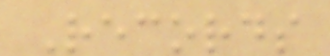Records
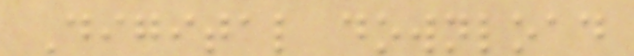Digital download
